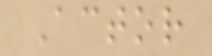Actor
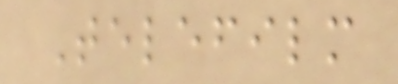Telefilm
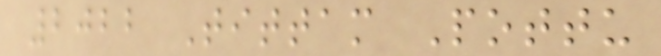2022 Tittam Pottu
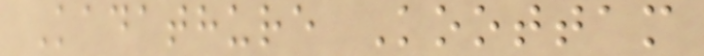Kadathure Koottam
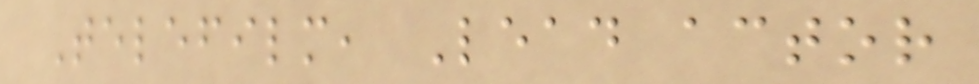Telefilm, Lead actor
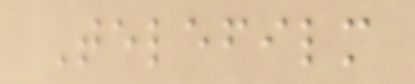Telefilm
